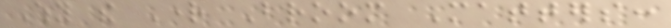Why the Right Broom Matters:
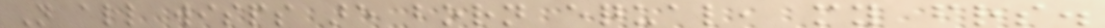Not all wisps are born equal, my friends.
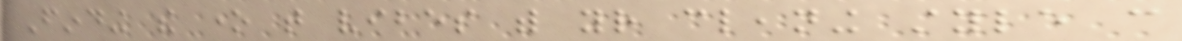Finding the one that vibes with your cleaning style can
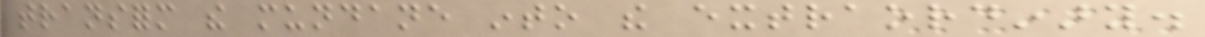transform the mundane into the extraordinary.
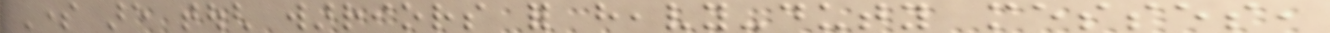Some are tough warriors for heavy-duty messes,
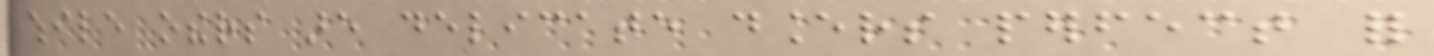while others are delicate dancers perfect for
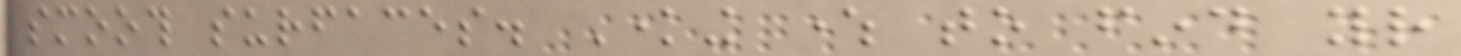smooth surfaces. Knowing where to find your
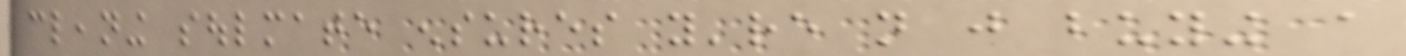cleaning soulmate ensures you're not just buying a
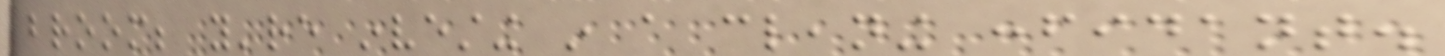broom; you're investing in a cleaning confidant.
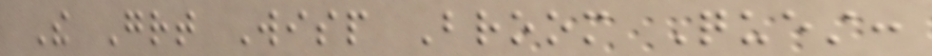The Great Wisp Broom Quest:
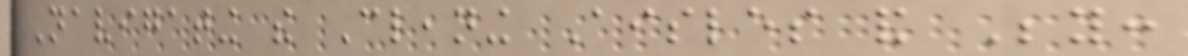Navigating the Cleaning Aisles and Beyond:
